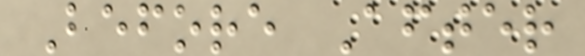Before After
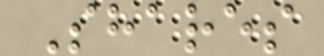Shares
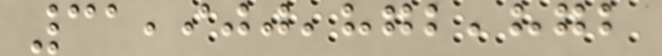31,900,872,872
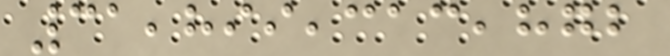31,899,313,872
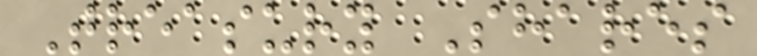Treasury Shares
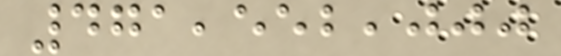471,552,000
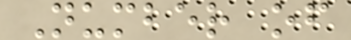Number of
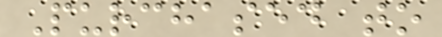Purchased to
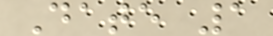Date 1
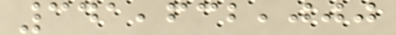341,632,000
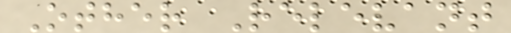Other Relevant
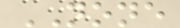NONE
